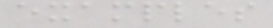examples
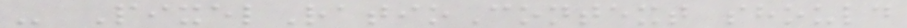- PixelRatioContext should
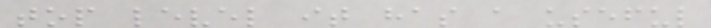top level it has a useful
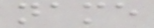name
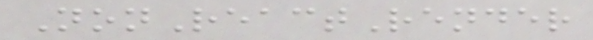NonReactRender
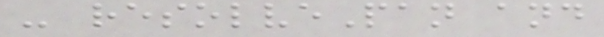- resolvePan and
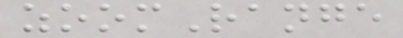zoomRange
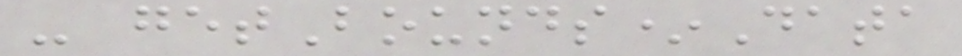- getBounds*Data
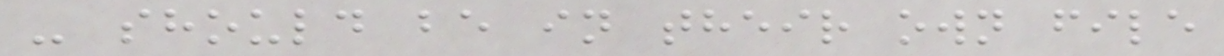- should be in their own file
